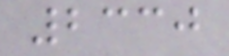2330
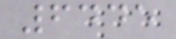6445
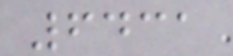6431
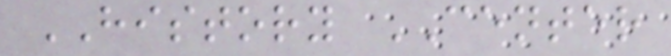HISTORY CENTER
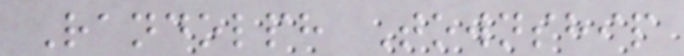Randolph Township
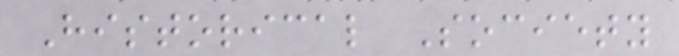Historical Society
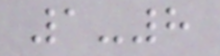1-8
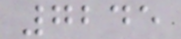7245
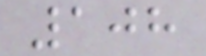108
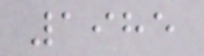1985
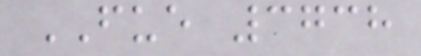FUE 3738
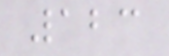123
